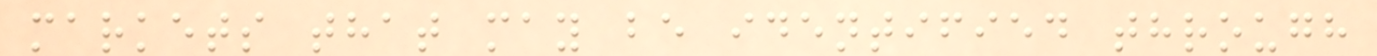markets that may be identified through
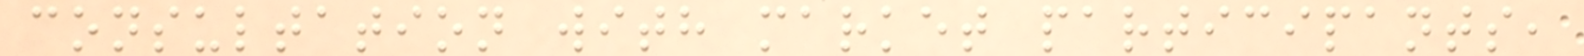consultation with market participants,
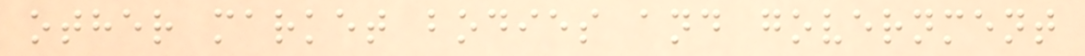other market bodies and government
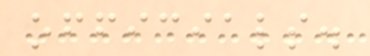officials.
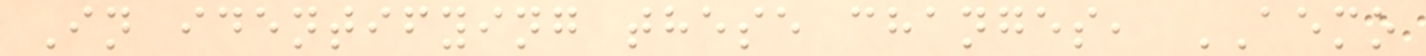In identifying these changes, AEMO
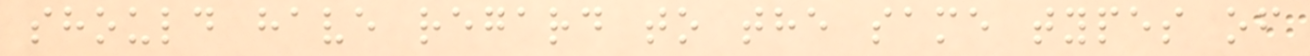should have regard to the same types of
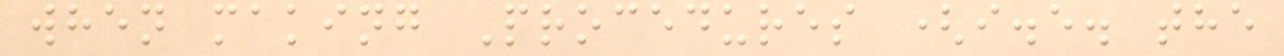when making Procedures (i.e. the
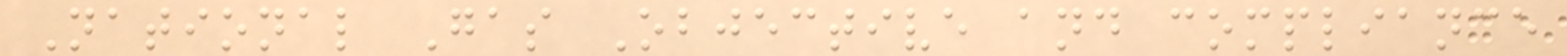National Gas Objective and compliance
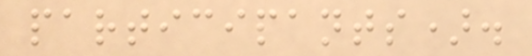participants).
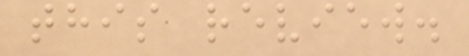this review.
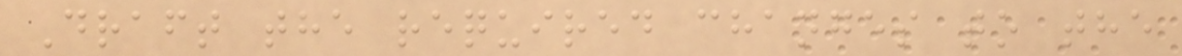Draft the required changes to the
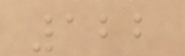122
